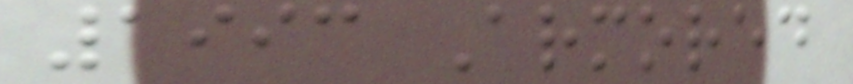1993 Armored
